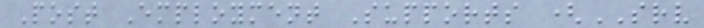Post Employment Supports (SRV
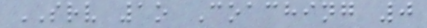SRV 1o Coaching 0
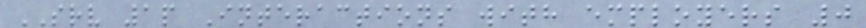SRV 1p Interactions with employers 0
